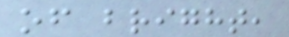of bright,
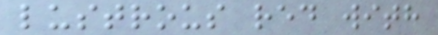lustrous red with
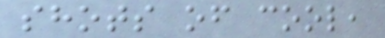shots of cool,
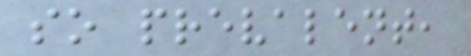so prevalent,
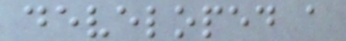developed a
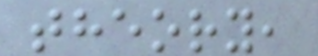theory,
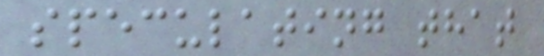speculating that
